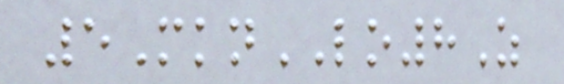5MknLO8Z
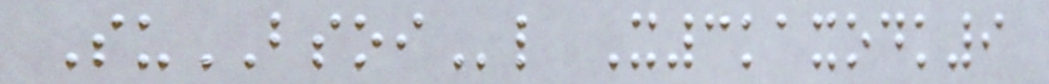SuBSOIl X3kaxodk9
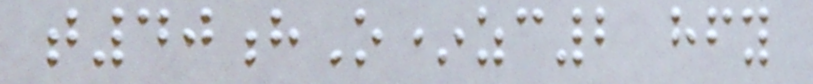t40hO*zc2 hfy
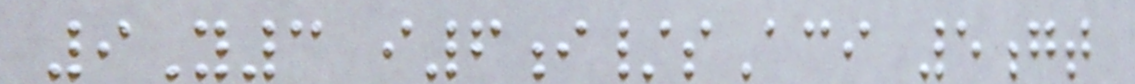9Y3 i6i/sAci 5gt
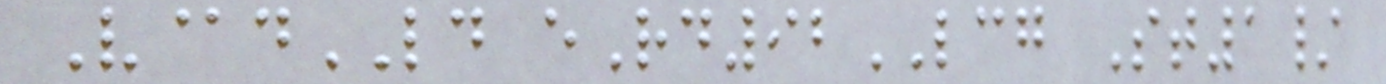V@dLD eRd92LCG St1/
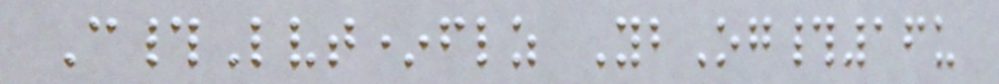C#Lvt*flz YbOg#16u
